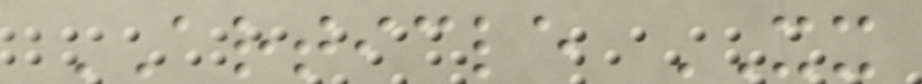ARTICLE XX
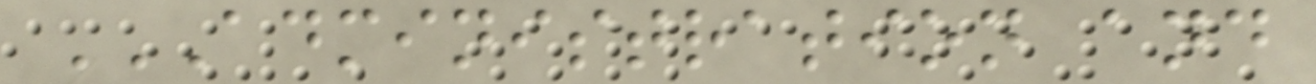ADMINISTRATION AND
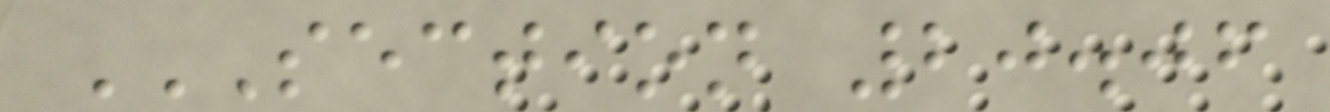SECTION 20.06
